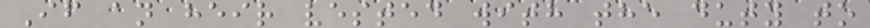If an heir vested with the duty to
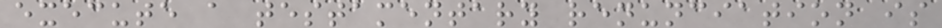execute a testamentary renunciation is
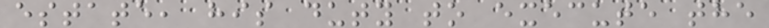estate, his duty to execute the
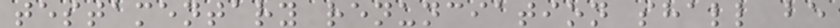testamentary renunciation shall be
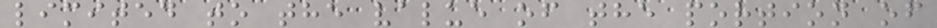limited to the value of the portion of
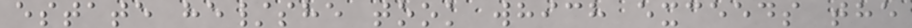estate he/she took which exceeds the
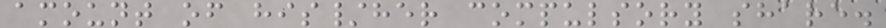amount of his/her compulsory share.
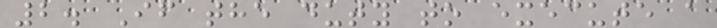2. If the duty to execute a
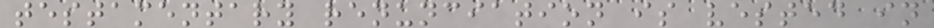testamentary renunciation is vested in
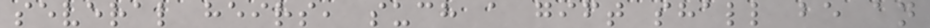several heirs, such a gift shall be an
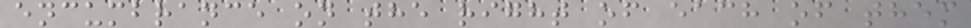encumbrance on the right of each of them
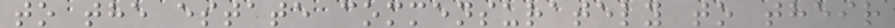to the estate commensurately to their
